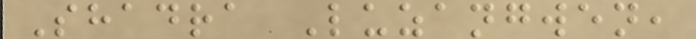Shadra Luzangwen,
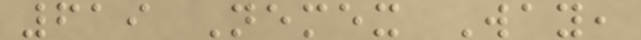619 Nemex Way,
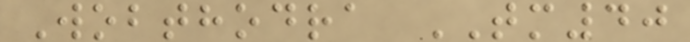Wobthodra TM40
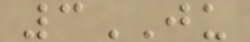3JU
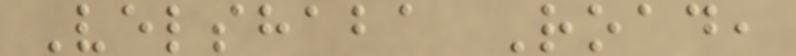Velshaba Road,
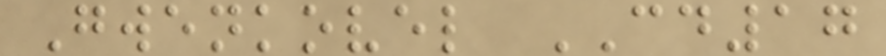Gwenkovel CD17
